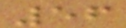56
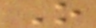O
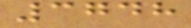3748
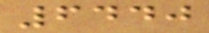6440
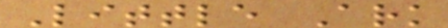Little Ark
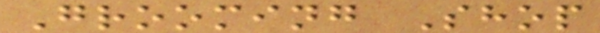Grooming Shop
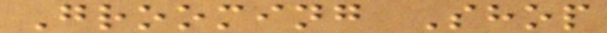Grooming Shop
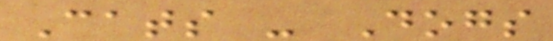Cats - Dogs
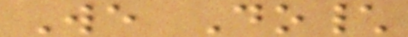We Do\
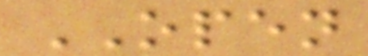OPEN
